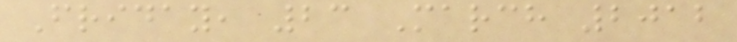Friday, 23 March 2012
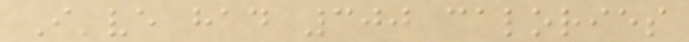I've had 300 calories
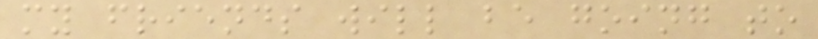my friends will be going to
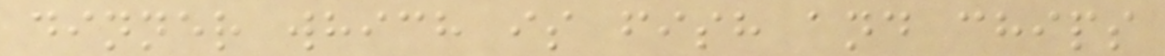dinner which is fish and chips
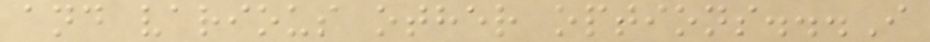and various other options...I
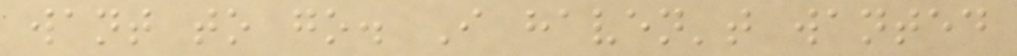want to go. I haven't wanted
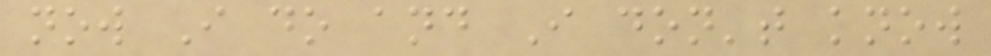now I do and I don't know
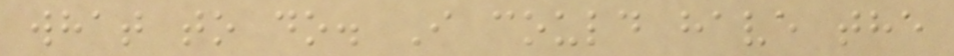what to do. I could have the
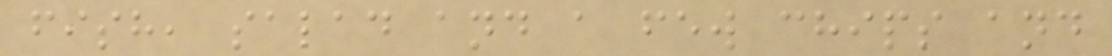fish, salad and a few chips and
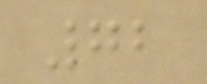72
